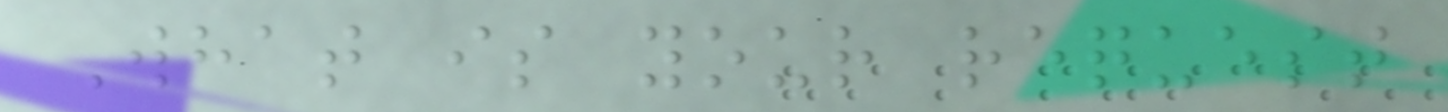What is your request
